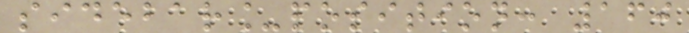sidebar_position: 160
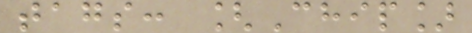tags: [Chip]
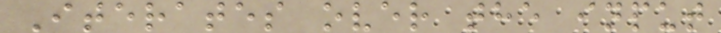Iterates over the input
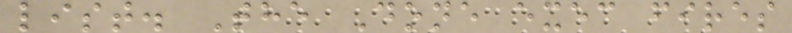list. The Done exec fires
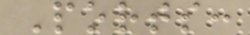Ports:
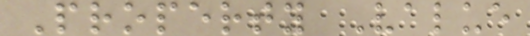Property Value
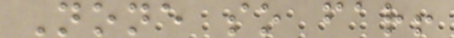None so far!
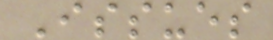Issues
